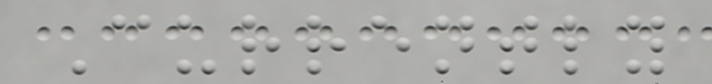Currently
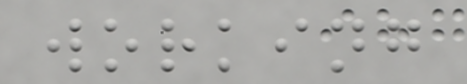working
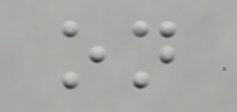on
